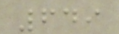649
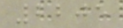2205
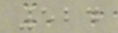524
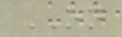ON
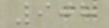908
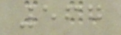567
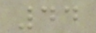44
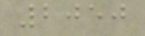2050
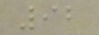92
